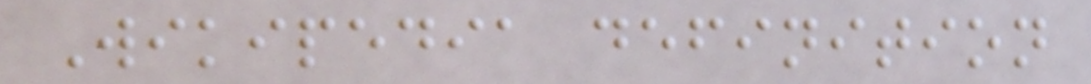Wikipedia definition
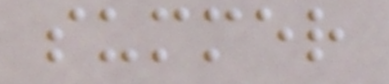summer
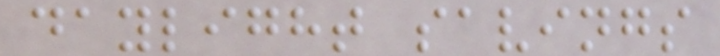daylight savings
